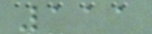111
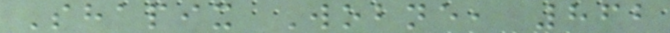Shapix Wobne, 862
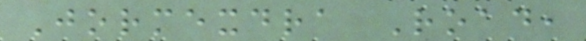Jormexdra Road,
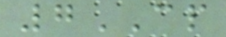7CP
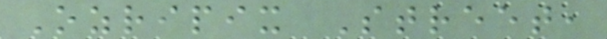Ozripix Street,
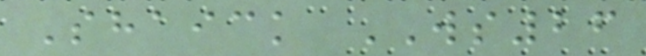Shaick WS26
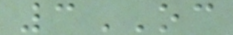3OC
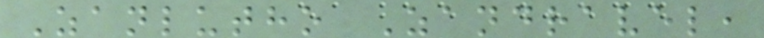Zanlutho Zandravel,
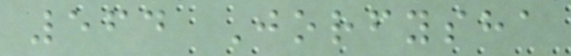564 Jorfysha
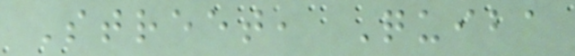Street, Quiba
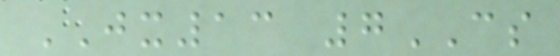JX13 7CS
